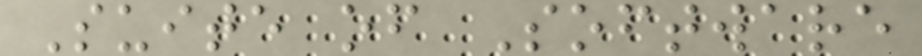Suite of Software
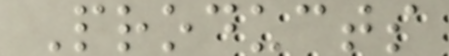Products
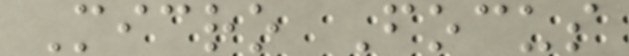Micro Focus
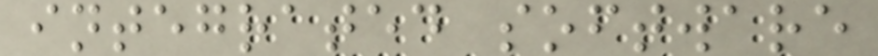integrated software
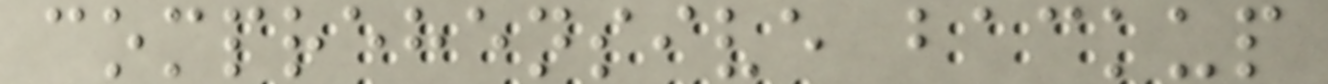comprehensive backup
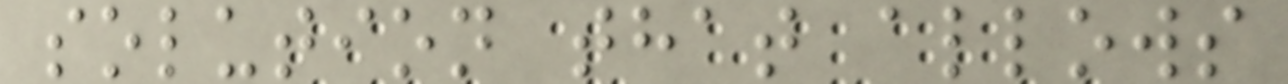solution that allows
